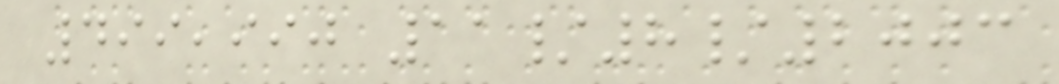499,990 11/8/2003
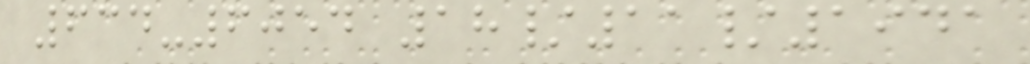634-6054 18/11/1941
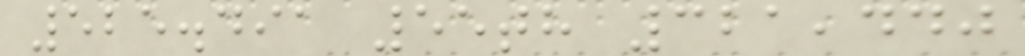525.491 55th 321,440
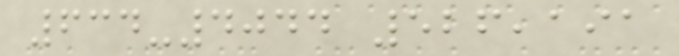634-4044 526,191
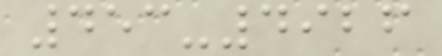453-4926
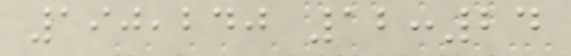190,240 12:24
